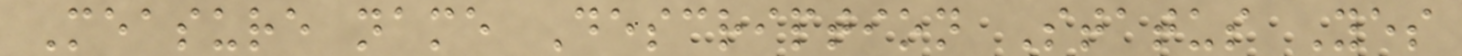Measure name Description Status Yes
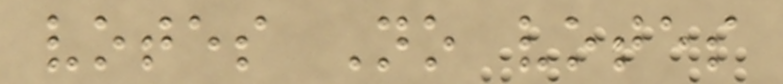votes No votes
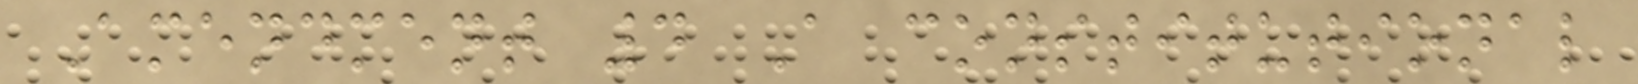Amendment 4 A constitutional
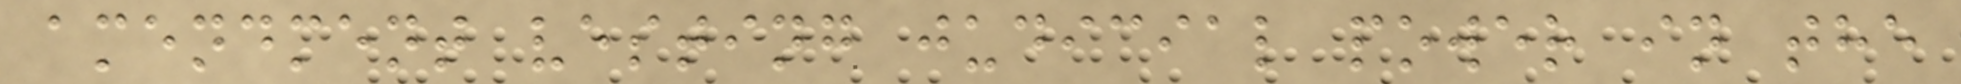amendment vesting judicial power in the
